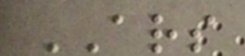ARS
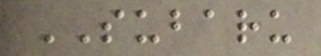SUBARU
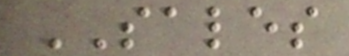SALES
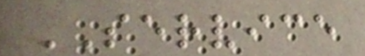SERVICE
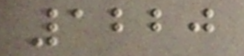1220
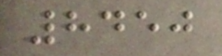8450
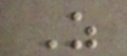Z
